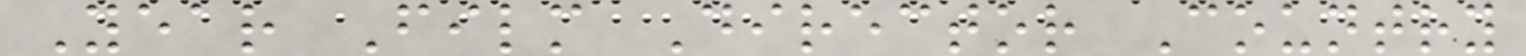Year Film Director Country
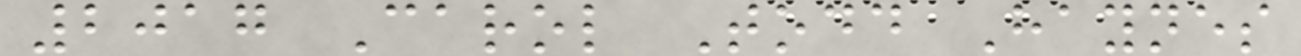2017 Carol Todd Haynes
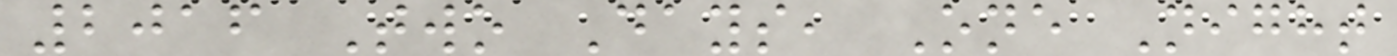2016 Two Days, One Night
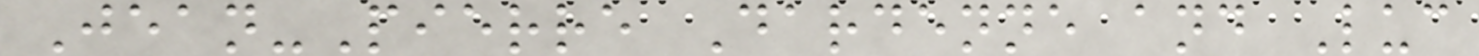Jean-Pierre Dardenne and Luc
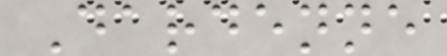Dardenne
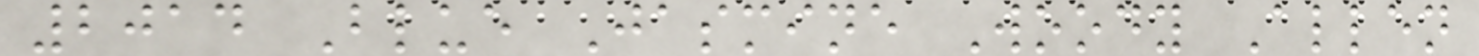2014 Blue Jasmine Woody Allen
